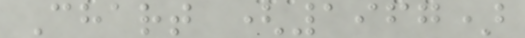Chart (1967)
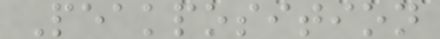Peakposition
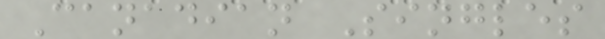Canadian Singles
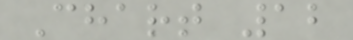Chart 12
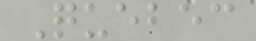Quebec
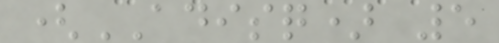(ADISQ) 5
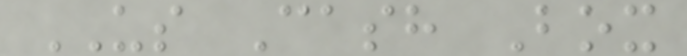US Cash Box
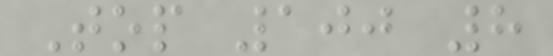Top 100 8
